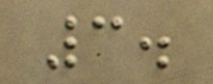3.
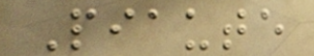Piaute
